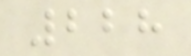228
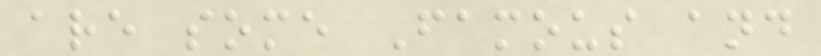are some Famous and
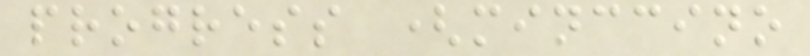progress (minccino
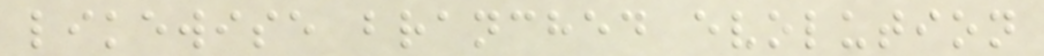likewise branched evolution
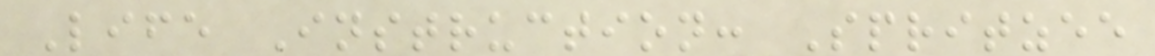Life Instruction: Spritzee
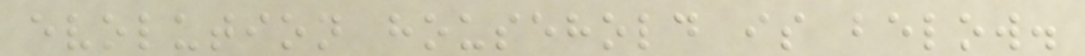evolution household is below.
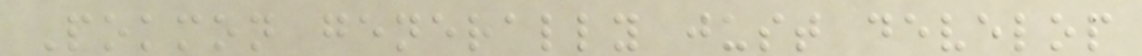Pokmon generally just develop
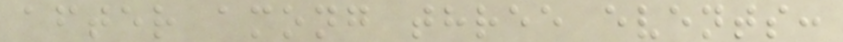after among three events:
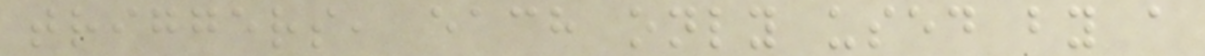triggers, each only used by a
